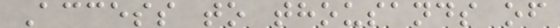Access to thousands of
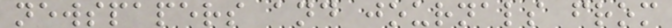newspapers and journals from
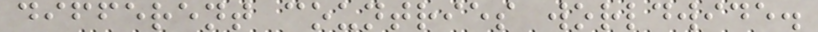different countries worldwide.
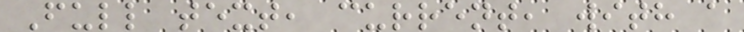Full text, current, with a
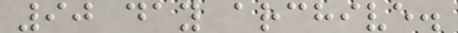90 day archive.
